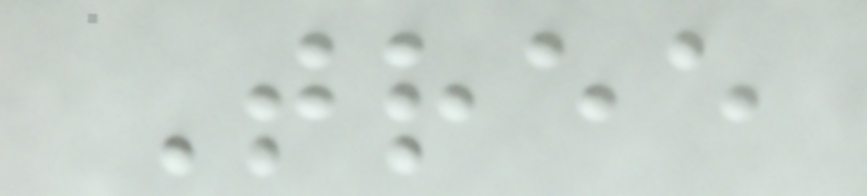Tree
